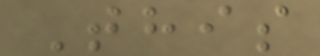This
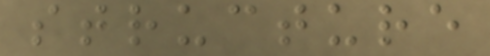structure
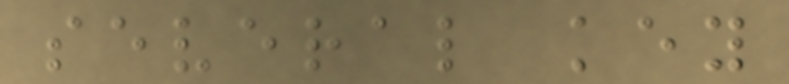several key
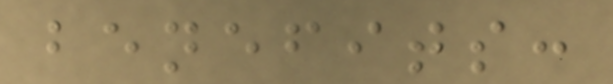benefits:
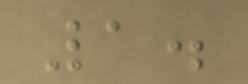1.
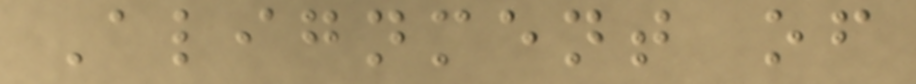Alignment of
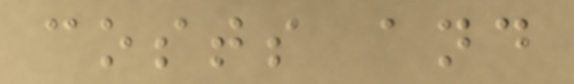costs and
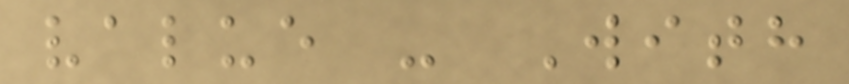value - With
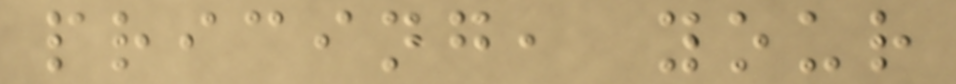pricing, your
